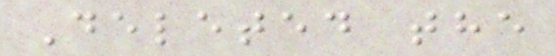Deleted the
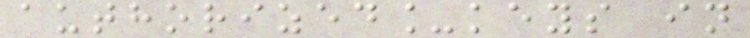authorized_keys in
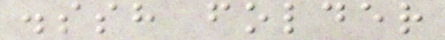.ssh folder
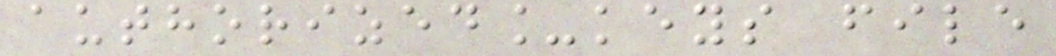authorized_keys file
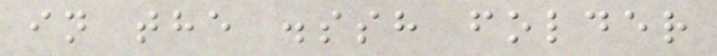in the .ssh folder
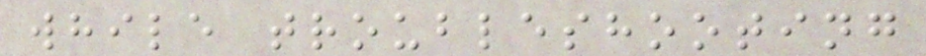while troubleshooting
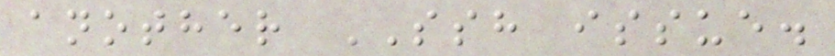another SSH issue.
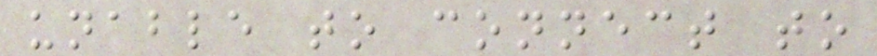unable to connect to
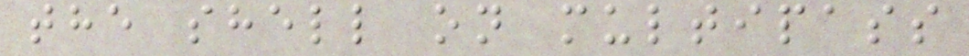the shell on multipass
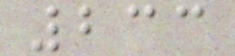233
